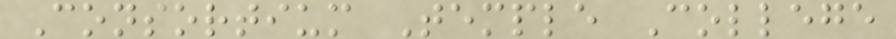Consortium Temple College
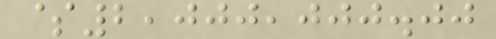$2,000,000.00
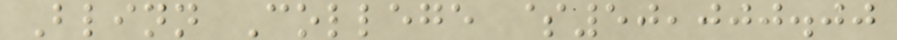Blinn College $50,000.00
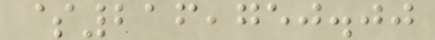$216,750.00
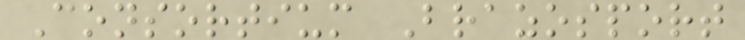Consortium Brazosport
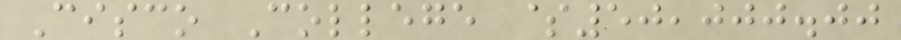Cisco College $50,000.00
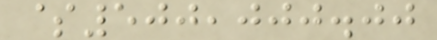$500,000.00
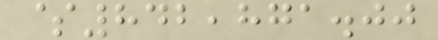$842,871.00
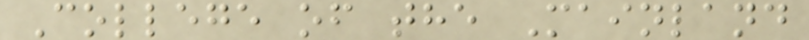College of the Mainland
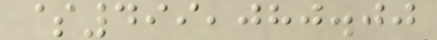$499,080.00
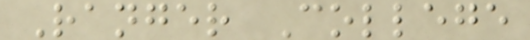Ranger College
